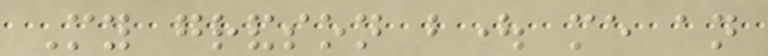My grandson bought me an
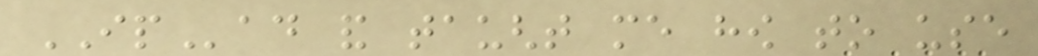IPad and taught me how to use
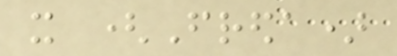it (Freda)
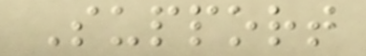Support
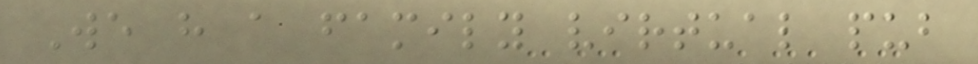We have a family virtual pub
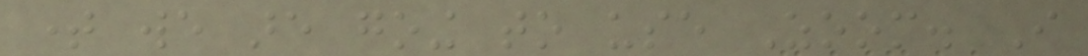time we are going to use Zoom. I
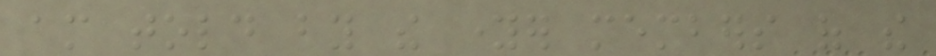am told by the younger members of the
